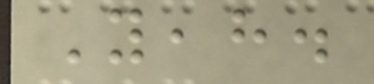Yeah.
